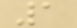1
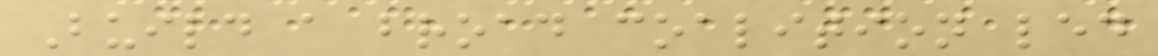Build a broad coalition led
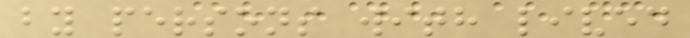by persons with lived
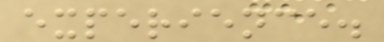experience.
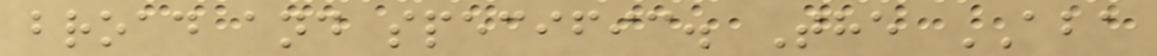broad and specific. The ABA
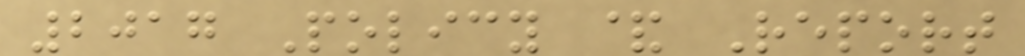2017 Policy & Report
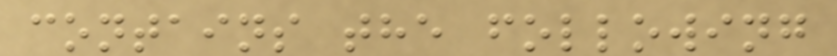contains the following
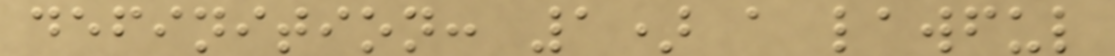definition: 1) a lawful
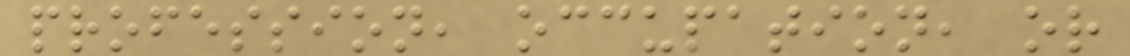profession, occupation, or
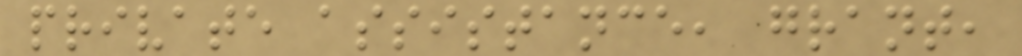private assistance, grant,
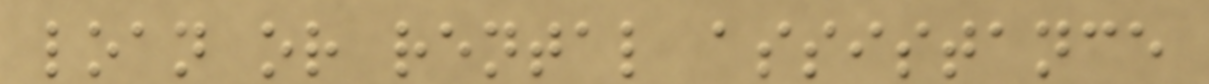loan or rental assistance
